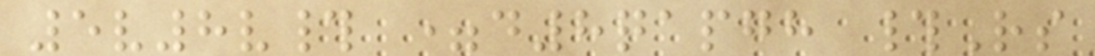5v8v# =d8qapgh #Rs
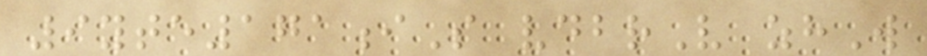9yte171iS vdbrV zhW
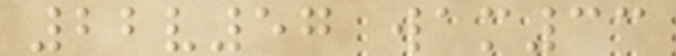22v57 wam33
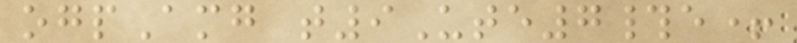ogpAmg t9Ute7#e+
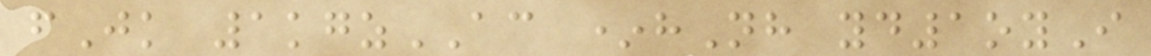fJk 1kgzAC *hNh yd1oyI
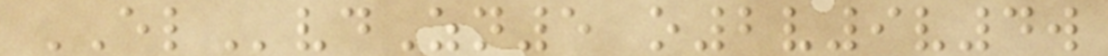ELvdZn5 o2v9v4w
